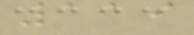119
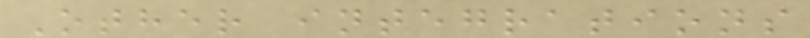Other integrations
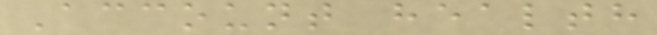Account health
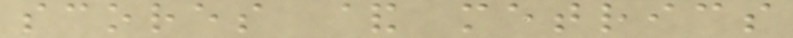scores & metrics
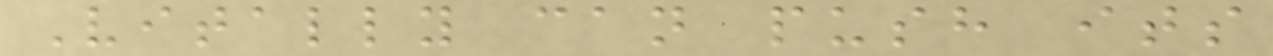Vitally can push its
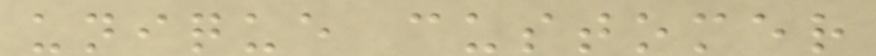unique customer
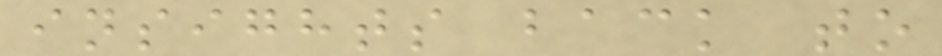insights back to
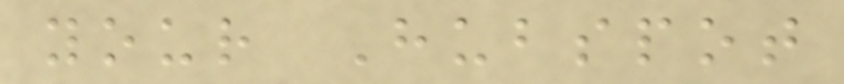your Hubspot
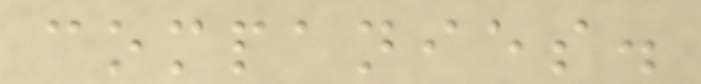companies.
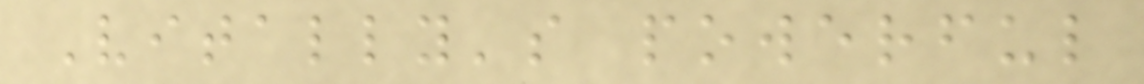Vitally's powerful
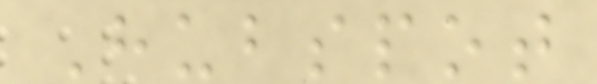Hubspot
